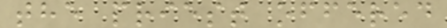the priest offered
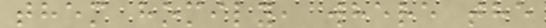them homily, where the
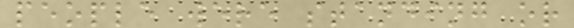people were standing or
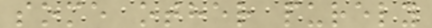some other purely
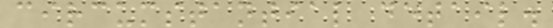circumstantial detail.
